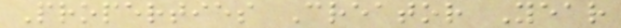Properties Creator Year
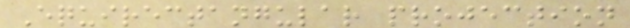Equirectangular projection
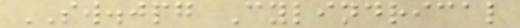SW.jpg Cylindrical
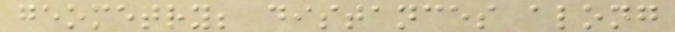geometry; distances along
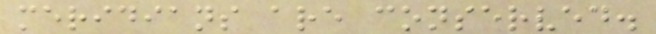meridians are conserved.
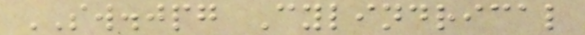SW.jpg Cylindrical
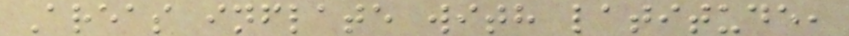Areas inflate with latitude,
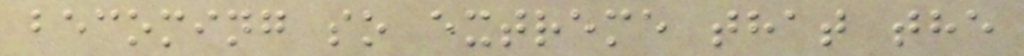becoming so extreme that the
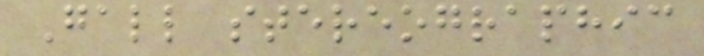Gall stereographic
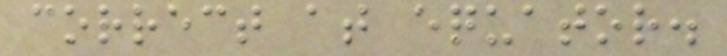correct at equator.
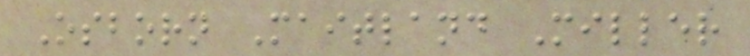Osborn Maitland Miller
